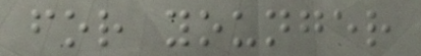for younger
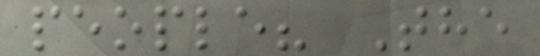people? The
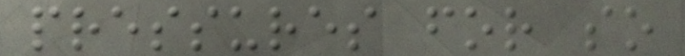pressures for so
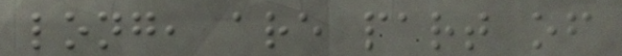long, are part of
